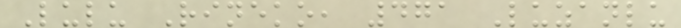Lulu Rineko, 471 Luzanlu
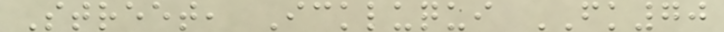Street, Ickluqui FK70
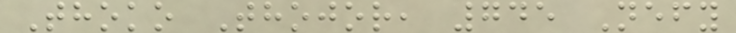Thoko Thojor, 745 Nefy
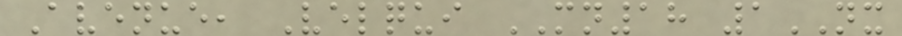Avenue, Velqui MN18 1NX
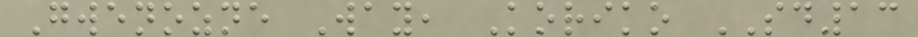Gwenozne Way, Koriko SD13
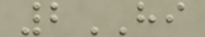2HI
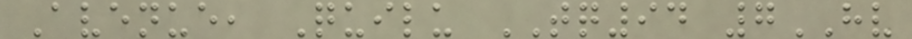Avenue, Quilu TQ94 7HV
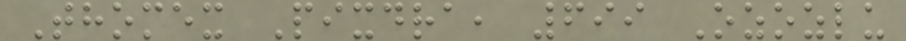Thomex Pixdra, 699 Ozozlu
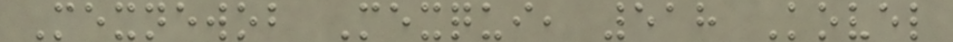Mexnewob Mexqui, 518 Kovel
